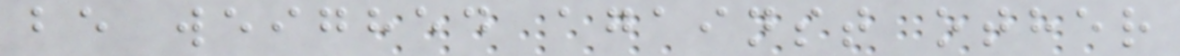be weighed against other
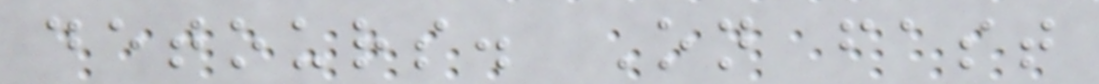detours. On fast
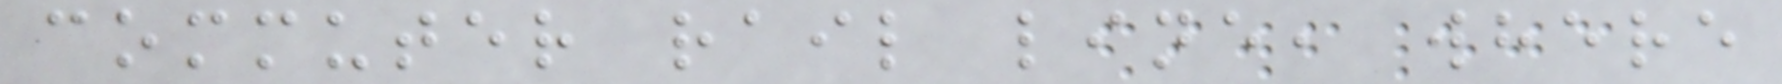commuter rail line, where
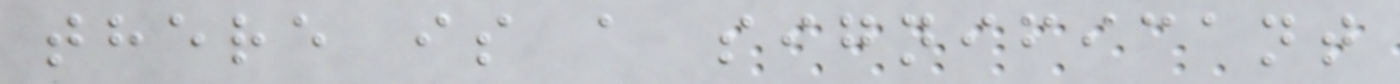there is a significant
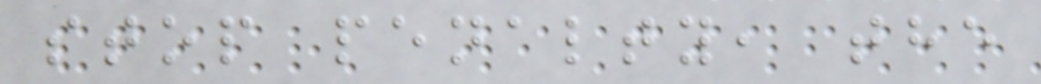stop penalty, the
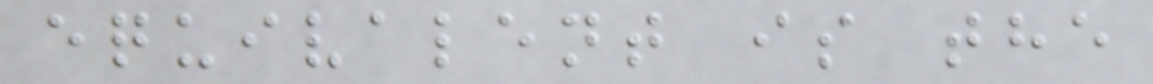equivalent is the
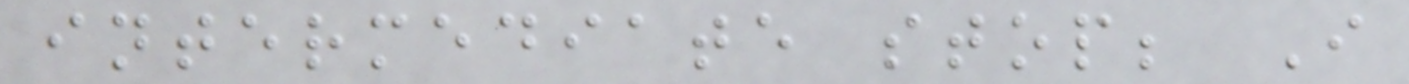intermediate stop; I
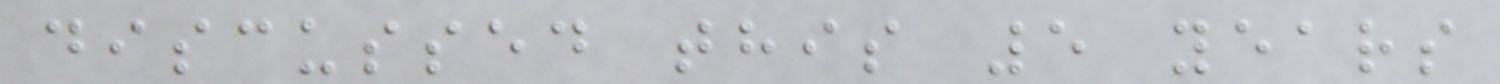discussed this 5 years
